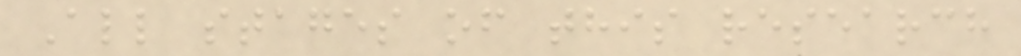All stages of this research
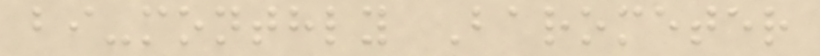bi-monthly Barometer
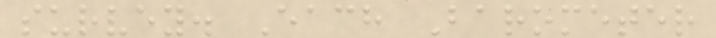survey. Each Barometer
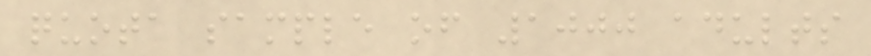quota sample of 1000 adults
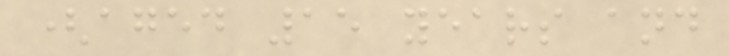(aged 15 years and
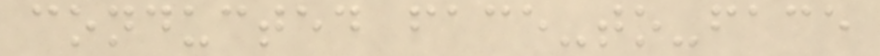conducted face-to-face
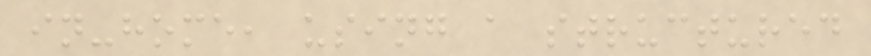in-home, using a structured
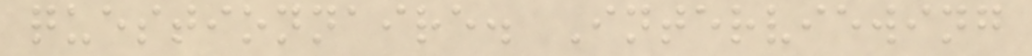questionnaire. Interviewing
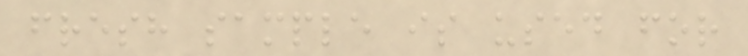fresh sample is used for
